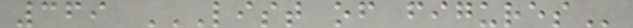369 LIST OF FIGURES
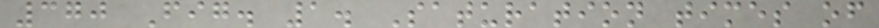370 Fig. 1. Saturation times of
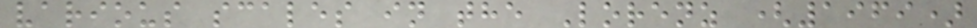various scales in the Lorenz (1969)
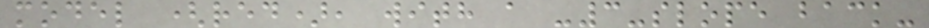model (red), with a -3-slope back-
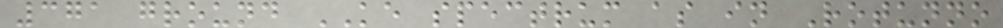371 ground KE spectrum as in Rotunno
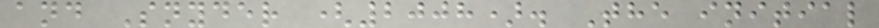and Snyder (2008). The initial
